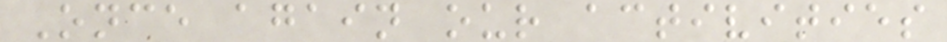Once again our activities
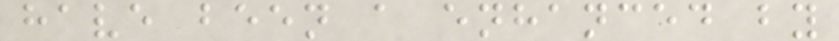have been a enhanced by
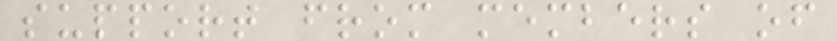support from members of
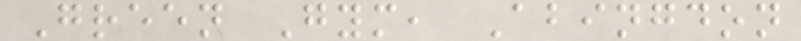Green Gym, Abingdon
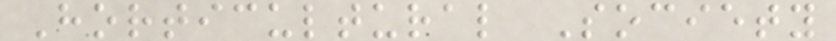Horticultural Society
